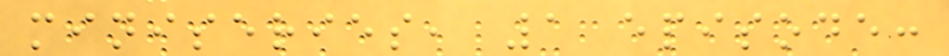miniseries, 1 episode:
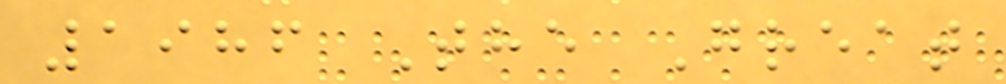1986 The Great
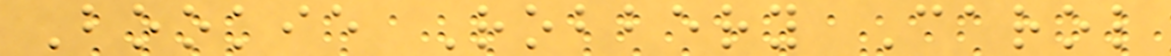Bookie Robbery Carol
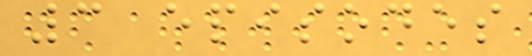3 episodes
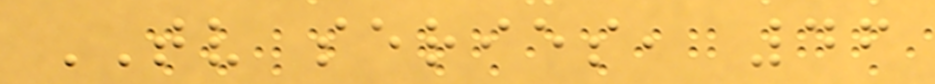TV series, 46
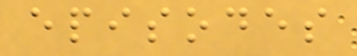episodes
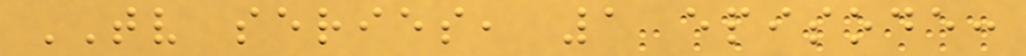TV series, 1 episode:
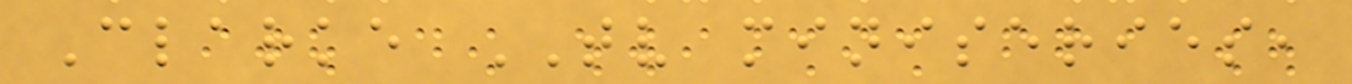Clarke TV miniseries,
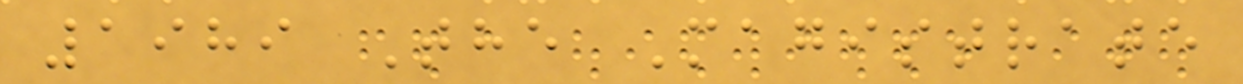1989 The Magistrate
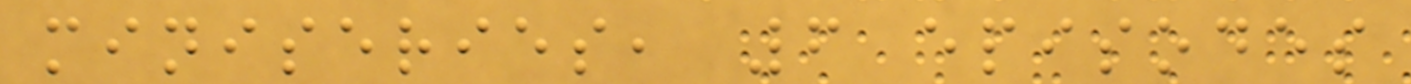miniseries, 6 episodes
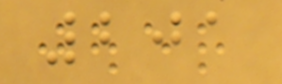201
